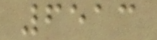6513
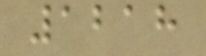1218
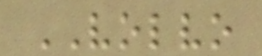VOLVO
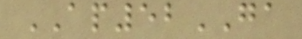AP52GA
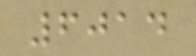6014
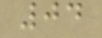04
